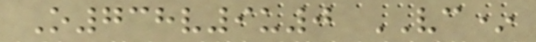O738v9u0 VC*
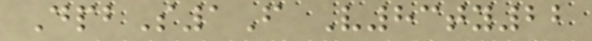DpbS1F V83ty22
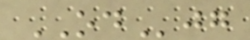ODjg
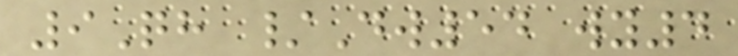9Qh /Dw54 wy4
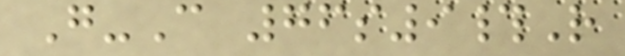G-C 76s9#R
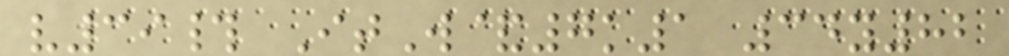v39# ItW&7k1 34y82
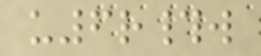u6r#w
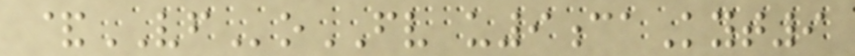&VFoFV u9caKyt9
